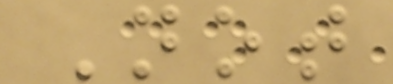Not
